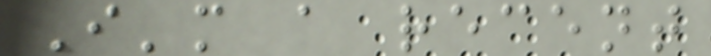I'm a recent
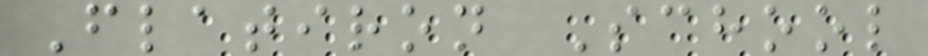Flatiron School
